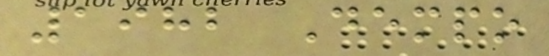1982 Dempo
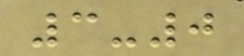3-0
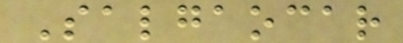Salgaocar
